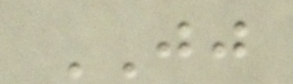JJ
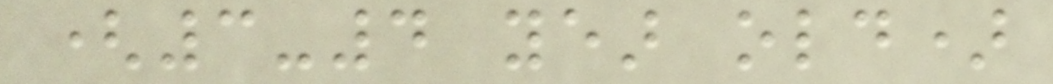(3-4 year old)
